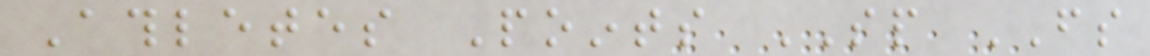Athletes Points SP FS
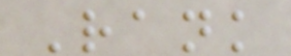Rank
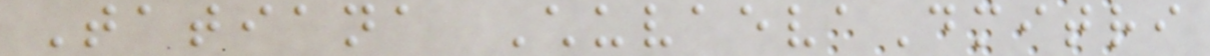Tatiana ChuvaevaDmitri
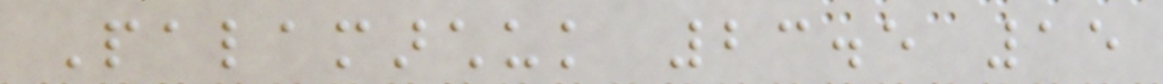Palamarchuk 23.5 15
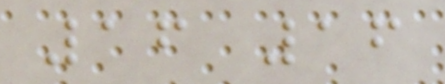16 16
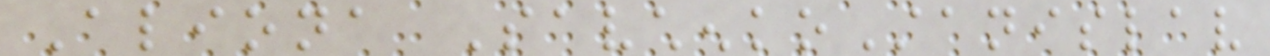Aliona SavchenkoStanislav
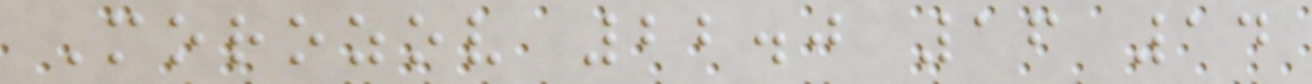Morozov 22.0 16 14
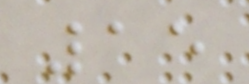15
